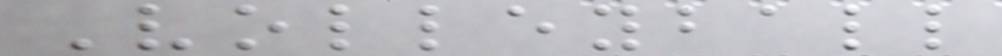Volleyball
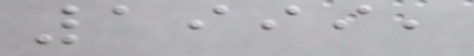1999,
